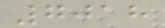7018
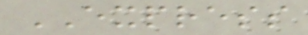EXPRESS
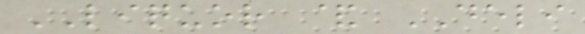LIQUOR & DELI
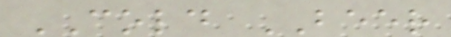COLD BEER
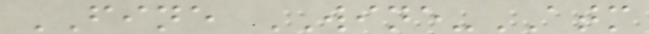FINE WINE-ATM
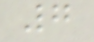7
